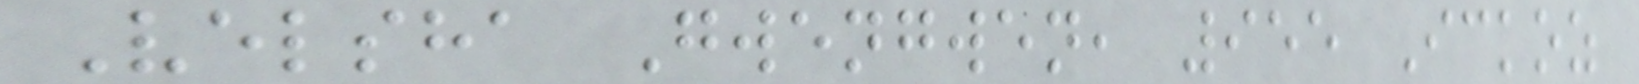Velsha Gwengwen, 955 Ickoz
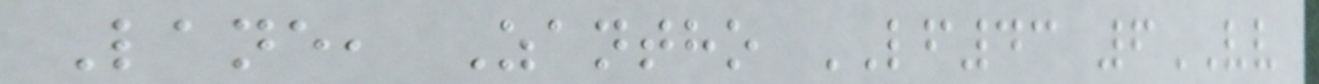Lane, Zantho LF43 6VV
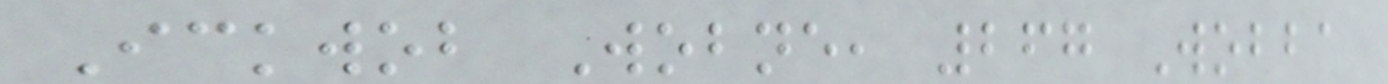Ickwob Wobne, 267 Wobba
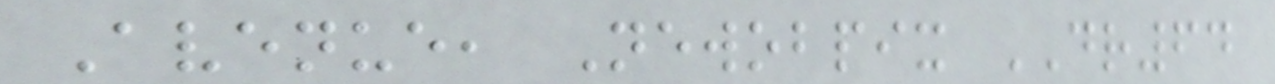Avenue, Newobpix DR64
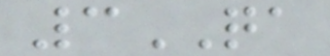3QA
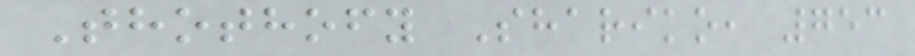Thothofy Shariko, 753
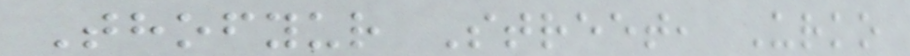Thofyur Street, Urko
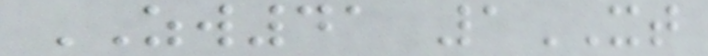ZW41 1XT
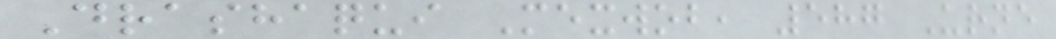Drashaqui Mexwob, 587 Urne
